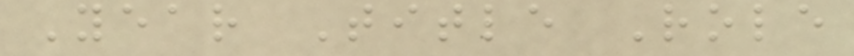Year Title Role
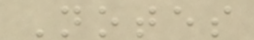Notes
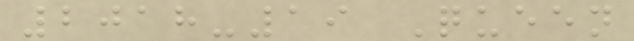2018-19 Queen
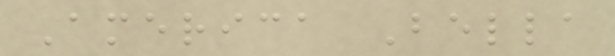America Bella
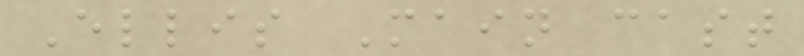Ellis Main cast
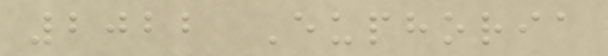2022 Euphoria
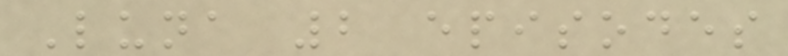Luna 2 episodes
